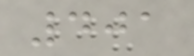401
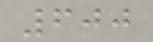600
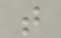t
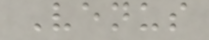Venus
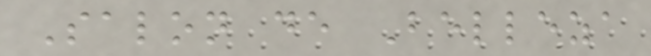Salon de Belleza
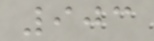903
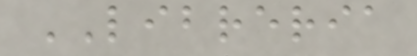LIBRERIA
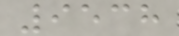9538
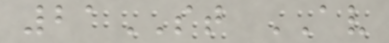21ST AV
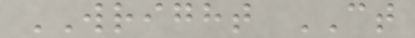WRIGHT CT
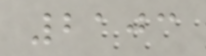2103
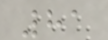81
